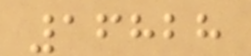16828
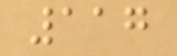117
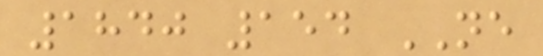1840 154 NE
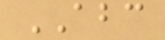ABC
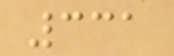331
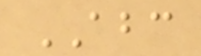ABC
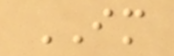IM
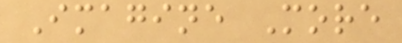Imagine More
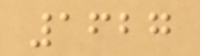1627
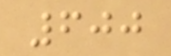600
